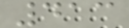413
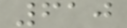610
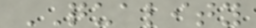QUALITY
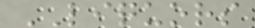LIQUORS
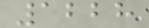1228
